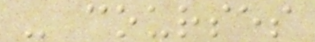- courses
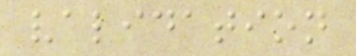validation
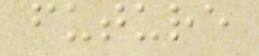future
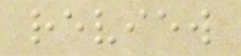review
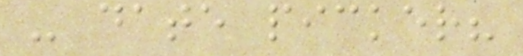- date picker?
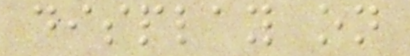display on
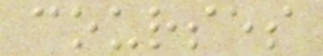courses
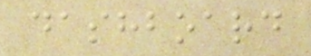dashboard
